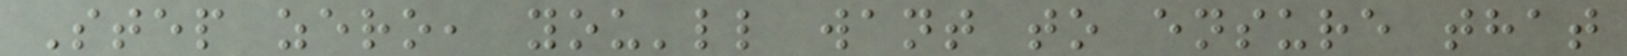Step zero, you'll want to ensure that
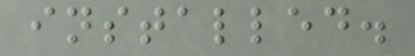installed.
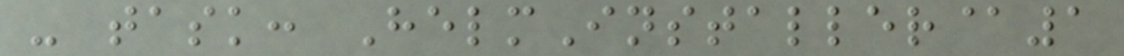- task: HelmInstaller@1
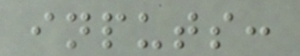inputs:
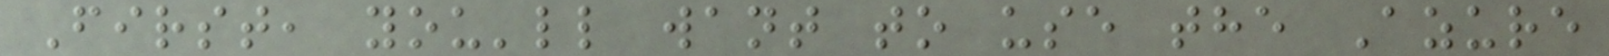First, you'll want to use the Azure
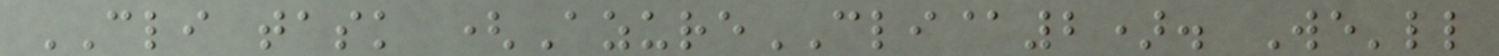CLI task (AzureCLI@2). We'll
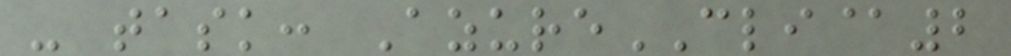- task: AzureCLI@2
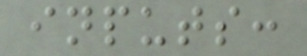inputs:
